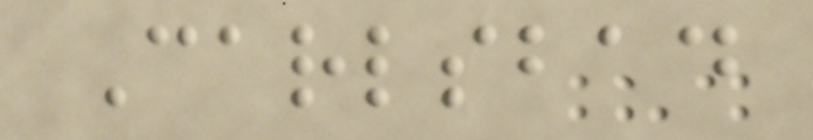Carlsbad
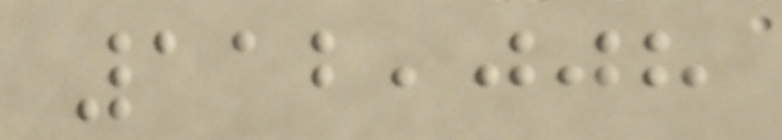112,008
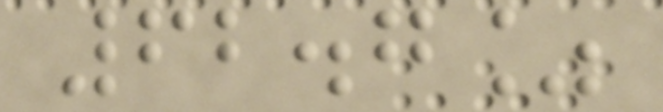62.7%
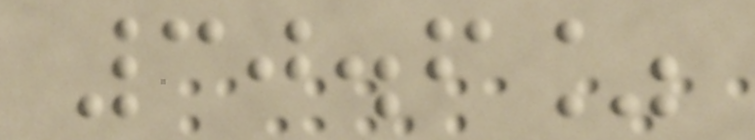30.6%
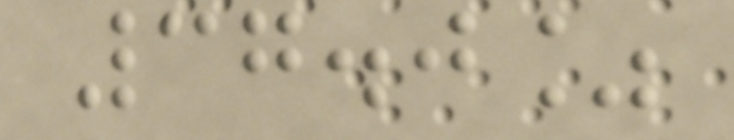37.0%
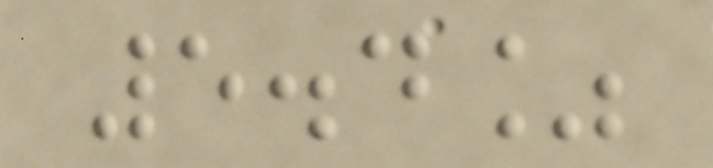5.4%
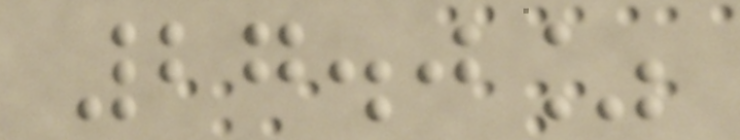27.0%
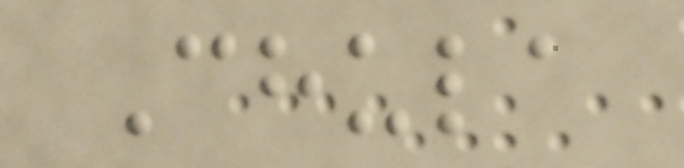Chula
